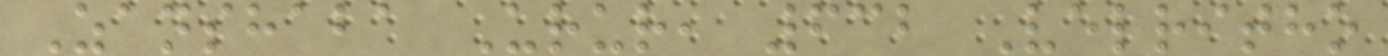Zanshaba Urur, 632 Velritho
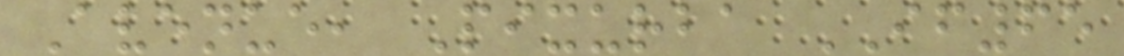Avenue, Pixurba IF65
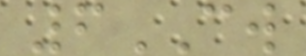6CW
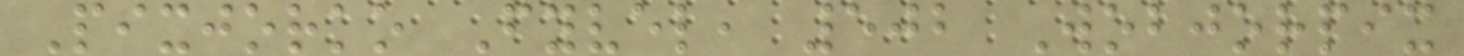Pixjorko Fyvel, 502 Wobjorpix
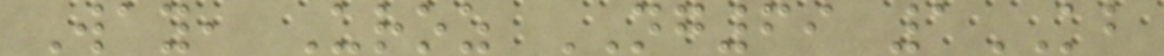Way, Uroz NG69 1KB
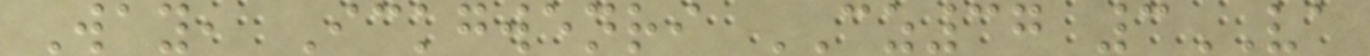Way, Ickgwenri CZ37 3VA
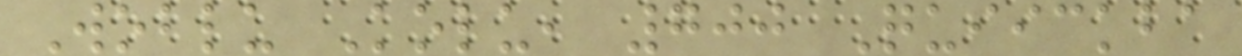Woblu Kolu, 700 Quiickba
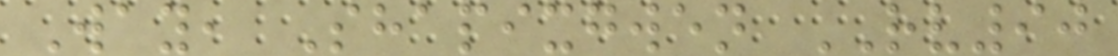Way, Shapixgwen RV90
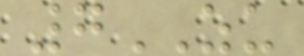7ZU
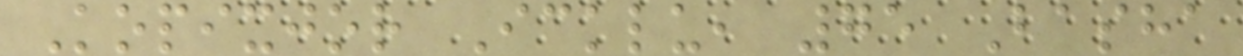Kopixjor Icklu, 75 Basha
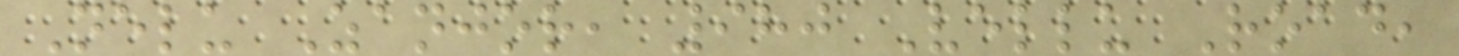Nelu Zanjor, 980 Vellu Road,
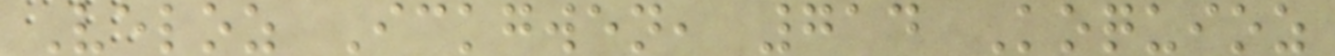Veloz Ickgwen, 714 Koquioz
